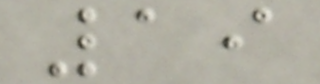19
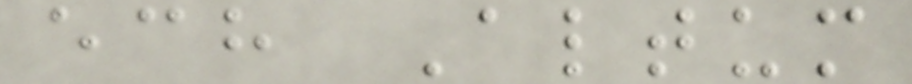ech Altum
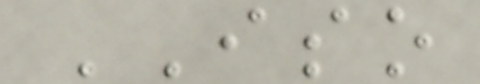ISO
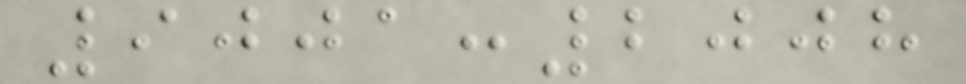9001:2008
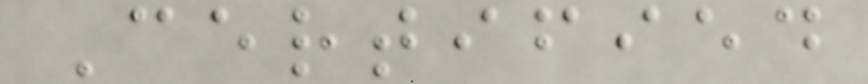Certified
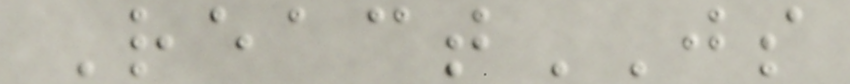ReactJS
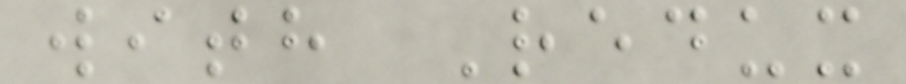with Redux
